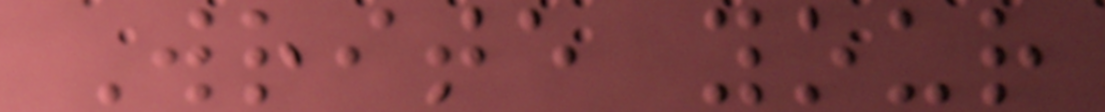Write your
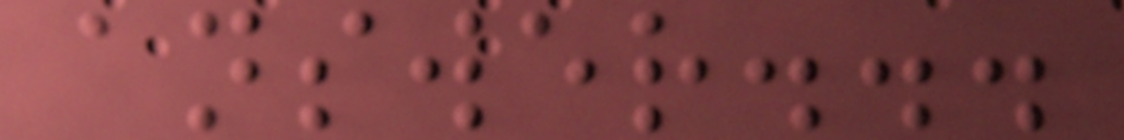answer...
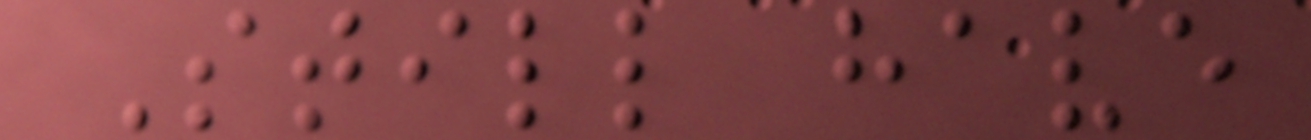Still have
